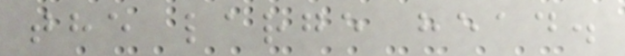the large head.
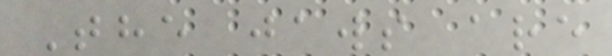The jaws are
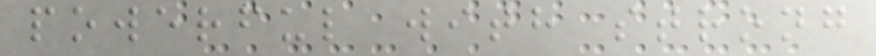powerful with strong
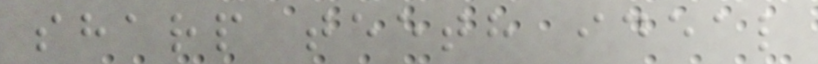sharp teeth ideal
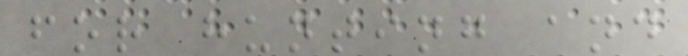for hunting and
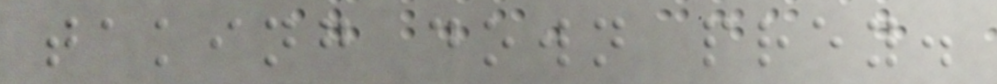taking down prey.
